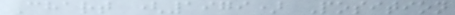Chart (1979) Position
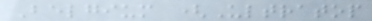Belgium (Ultratop
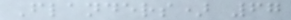Flanders) 67
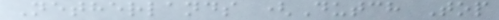Netherlands (Dutch Top
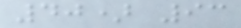40) 93
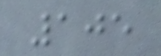105
